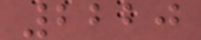2220
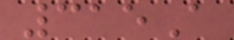315A
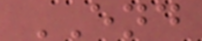END
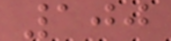100
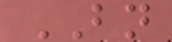BN
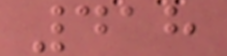418
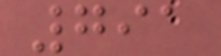791
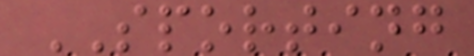SPORTING
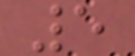5
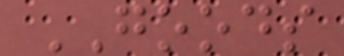GOODS
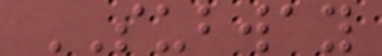SUBWAY
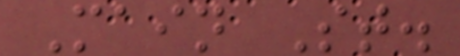Main St.
